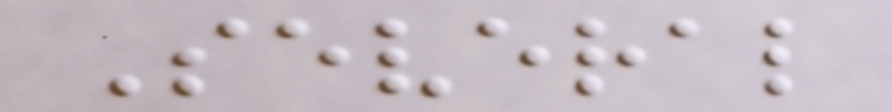Several
